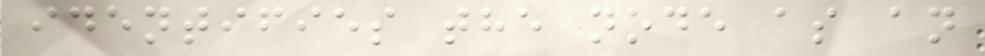identifies the node as an
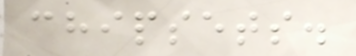chipsets.
